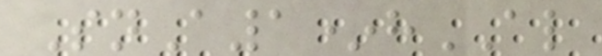SnA1*hAL
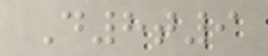D8t9
